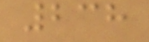238
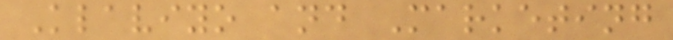Klaviyo and Marketing
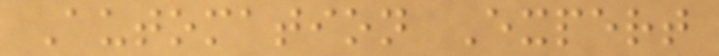Automation Expert
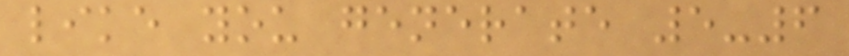like you generate 5-6
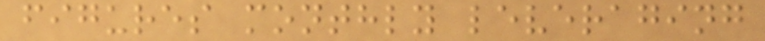figures monthly leveraging
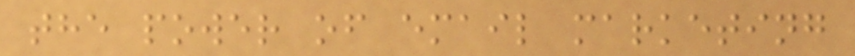the power of email marketing
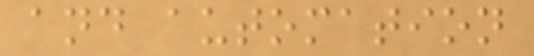and automation
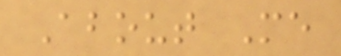About Me
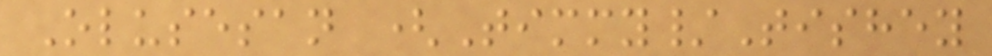Olusesan (Timmy/Tishey
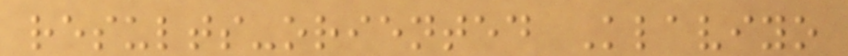results-oriented Klaviyo
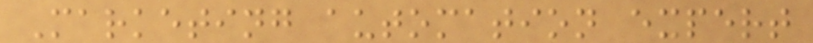Marketing automation expert
